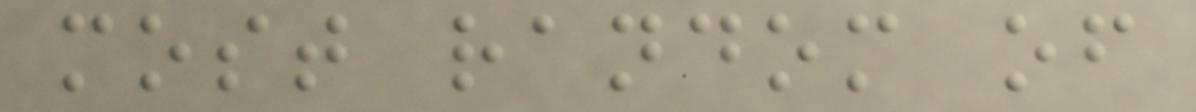most random of
